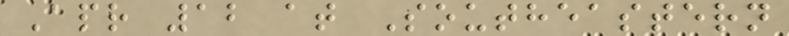Apr 12 at Southeastern
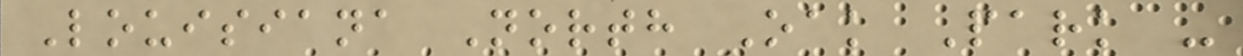Louisiana North Oak Park -
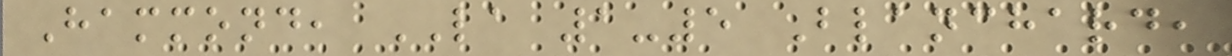Hammond, LA 1-5 Blanchard,
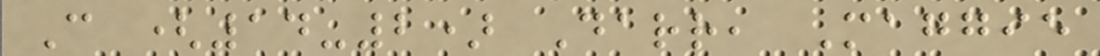C (14-2) Darr, Maggie
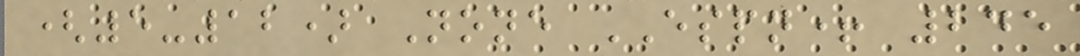(5-12) None ESPN+ 245
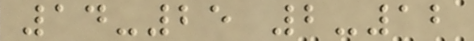14-25 2-12
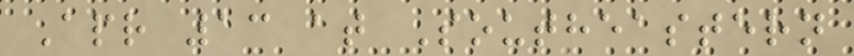Apr 13 at Southeastern
